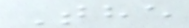The
